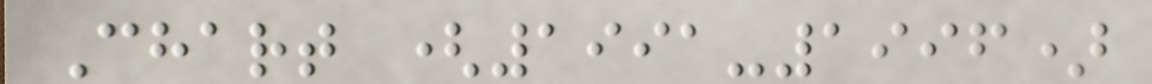Chart (1991-1996)
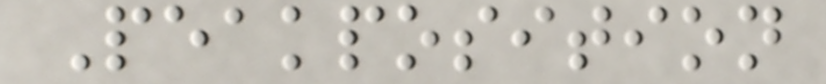Peakposition
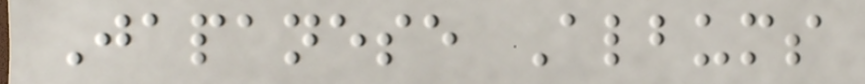Japanese Albums
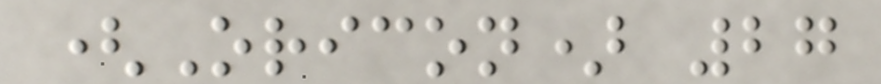(Oricon) 27
